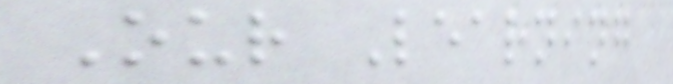Our Learning
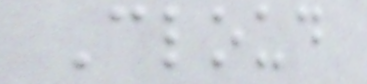Cloud
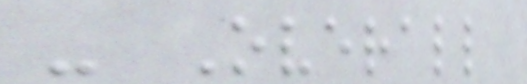- Overall
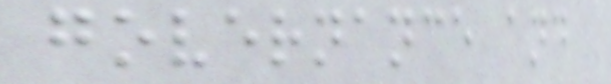governance and
